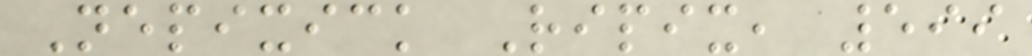Nepixick Ripix, 599
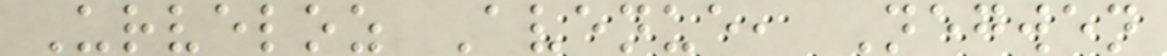Urveloz Avenue, Negwen
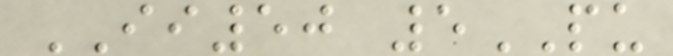II50 5PU
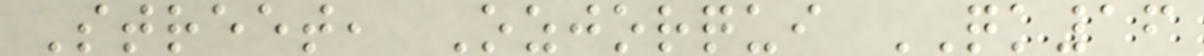Street, Ozjorqui QK16
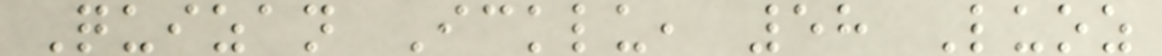Quizan Icklu, 58 Luoz
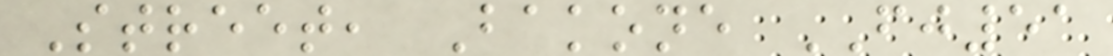Street, Bakone FJ51
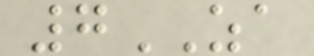7ZA
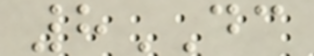8DC
